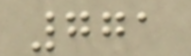771
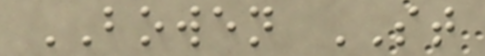BOWEN ST
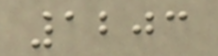1203
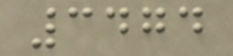3474
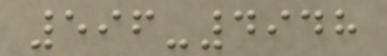596-4948
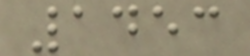1453
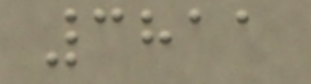3811
